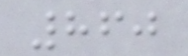860
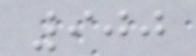900
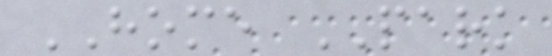HOME PARK
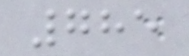785
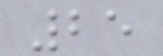25
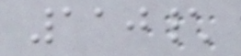110\
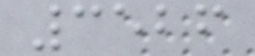3526
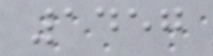1457
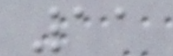11
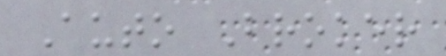Auto Broker
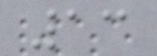13
